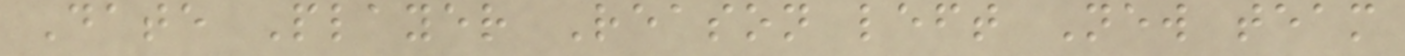Date Player Reason left New team
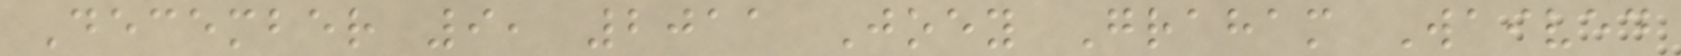December 9, 2011 Joey Graham Waived
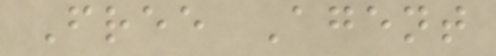Free Agent
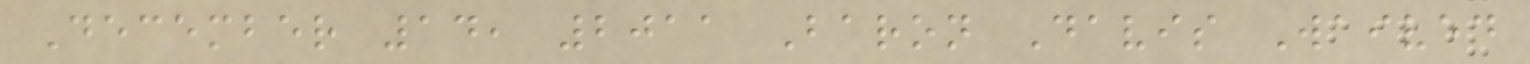December 14, 2011 Baron Davis Waived
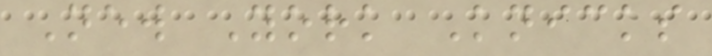New York Knicks
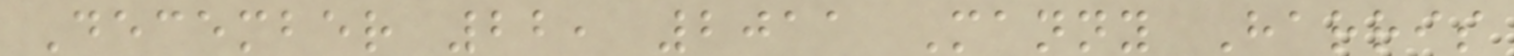December 22, 2011 Manny Harris
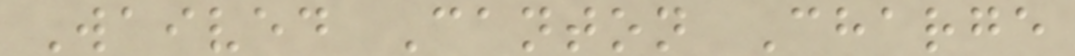Waived Canton Charge
